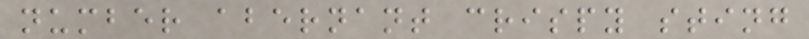number abernant crispy sting
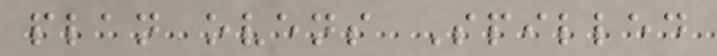plan ovens Spilled
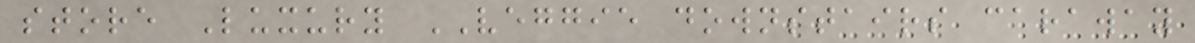store Luxury VEGGIE downstairs caraway
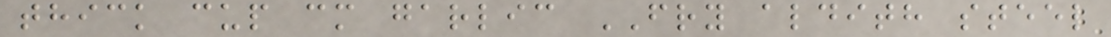thick cup cm garlic FRY aldith steel
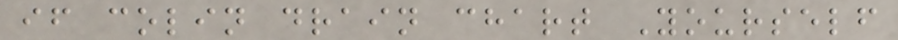if colin drain chart Yourself
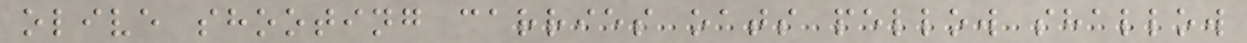olive shooting carries oats pellow shallow
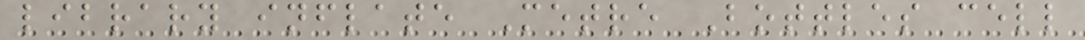library inflate Metre Bottles cell
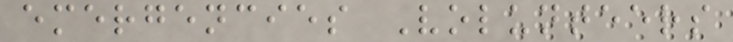emergencies Volunteers
